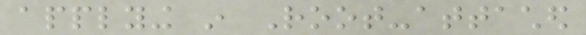applying in Root-attached
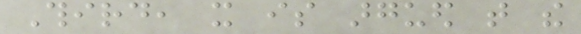Third, it is argued that the
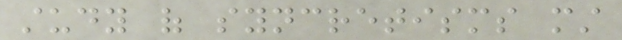study of syncretisms must
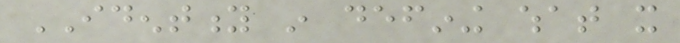IDENTITY in defining what it
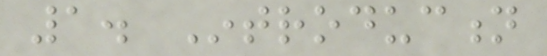1. Introduction
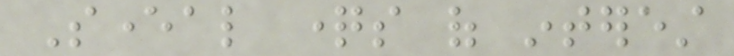Several questions of interest
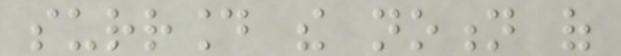surround the notion of
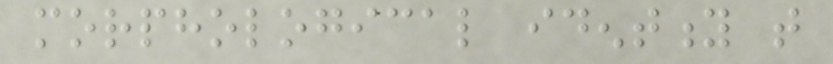morphological identity that
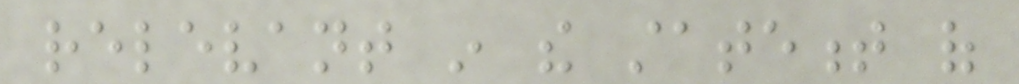relevant in the statement of
